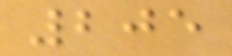205
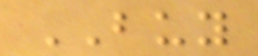BUY
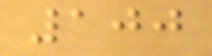100
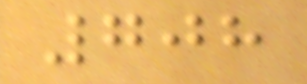708
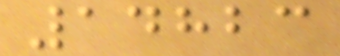14823
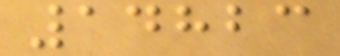14823
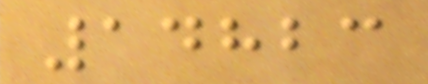14823
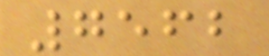7562
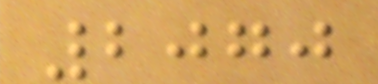2070
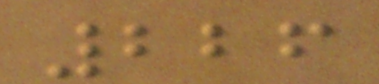226
